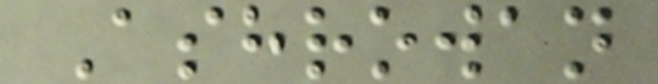Ashrowan
